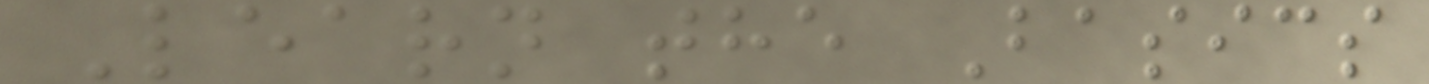Learn the Basics
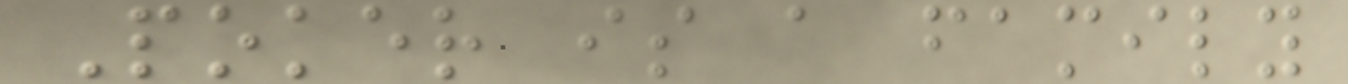Poker is a family
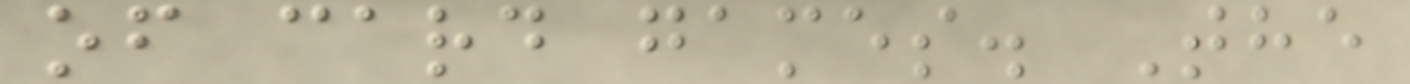of card games. The
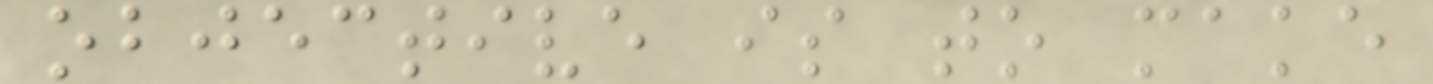objective is to make
